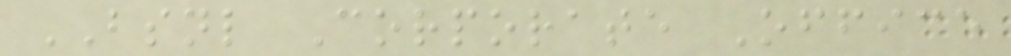BSNL Corporate Office
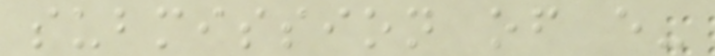submission of e-
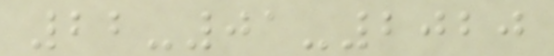22-01-2020
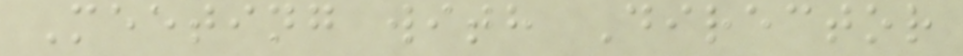Meeting with Director
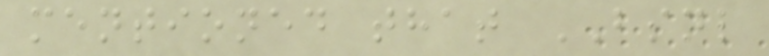mentioned that BSNL
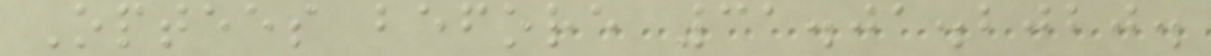Optees before 31.01.2020.
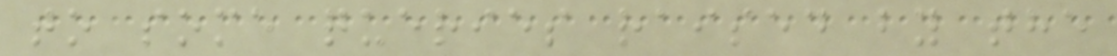to some queries raised by the
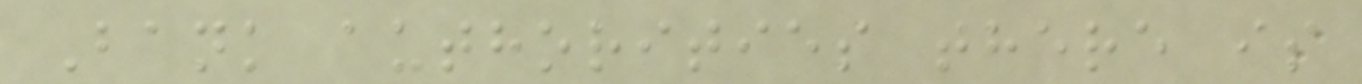Bank authorities there is
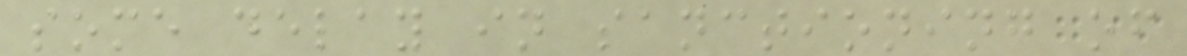some delay in sanctioning of
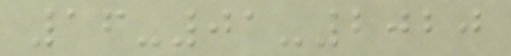16-01-2020
